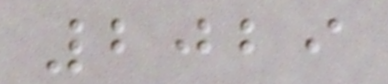2029
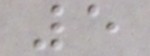5
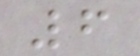6
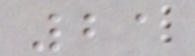21
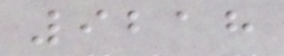9218
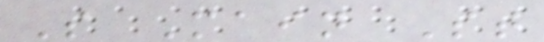S Main St
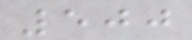500
